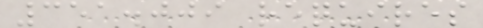351.009 requires
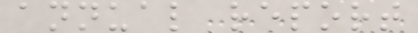annual report
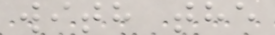with the
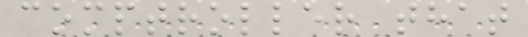comptroller that
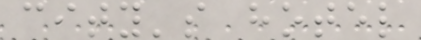city's hotel
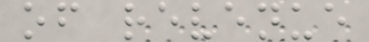of revenue
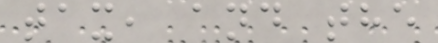tax, and the
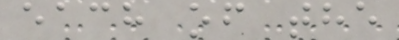each of the
